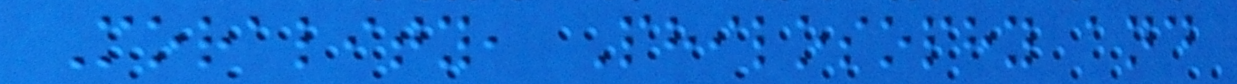Morality, Philosophy and
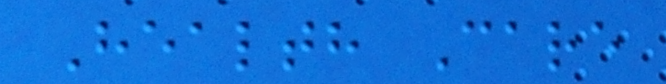Health Care
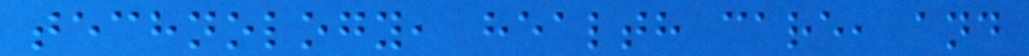technology, health care, and
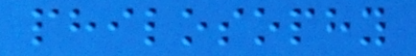philosophy
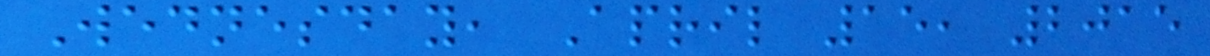Wednesday, April 15, 2015
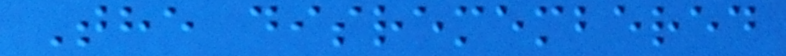The disremembered
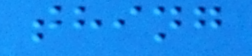thing
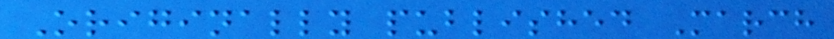Originally published March
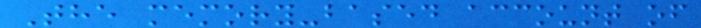The memory-based account of
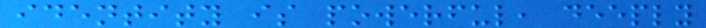identity is powerful, deeply
